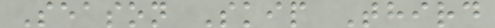Season Skip Third
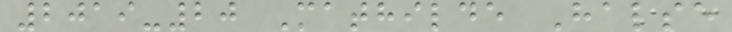2019-20 Mathilde Halse
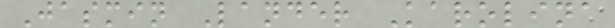Jasmin Lander Karolina
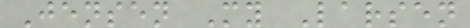Jensen My Larsen
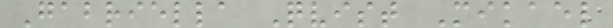Gabriella Qvist Mikael
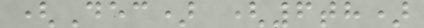(Dec) (6th)
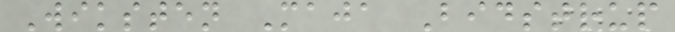Wiksten Maja Bidstrup
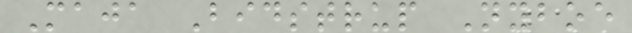Maja Bidstrup Nyboe
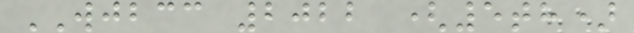WJBCC 2022 (5th)
